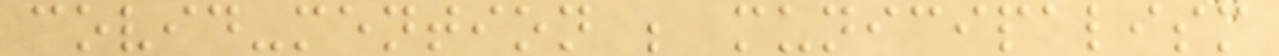covid-mention ; municipalism
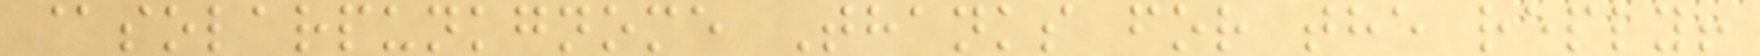@solarpunkgnome Thanks for the reply!
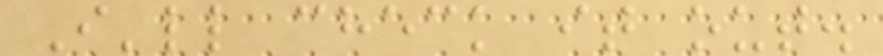I'll check it out.
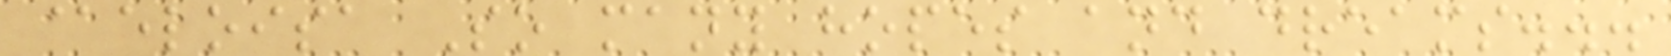@eloisa So many hopes and dreams...
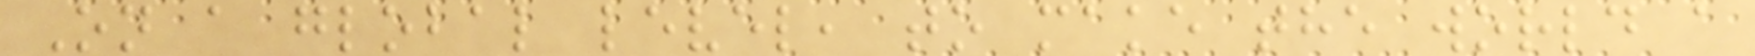On a global level, to make the world a
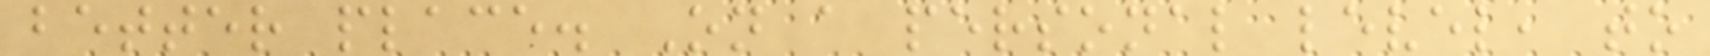better place. On a personal level, to
